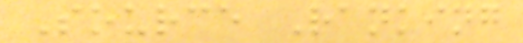Source Ranking
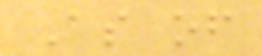As of
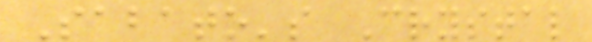Sabato's Crystal
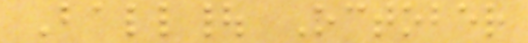Ball| October
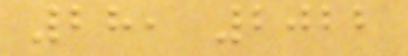28, 2022
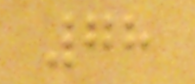78
